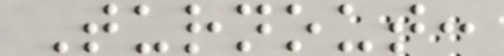Turnout:
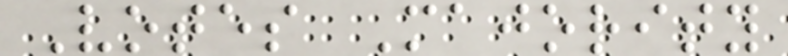Votes Majority
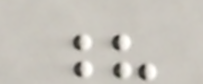?
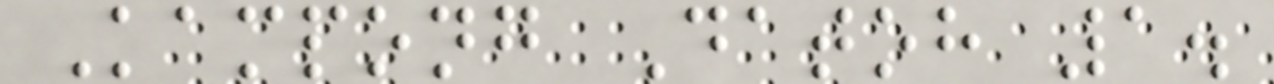Kampong Datoh 1.
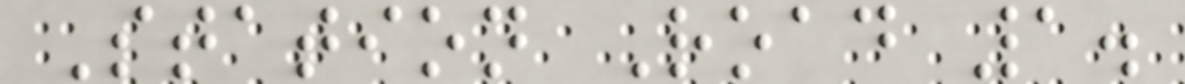Station Road 1.
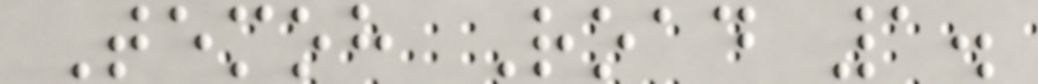Temoh Road 1.
